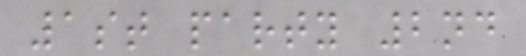1st party 2nd
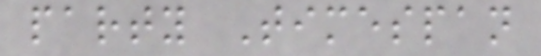party Timespan
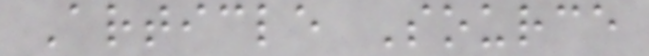Article Source
